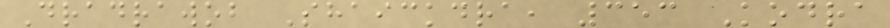Dradrawob Shaickdra, 353 Kodra
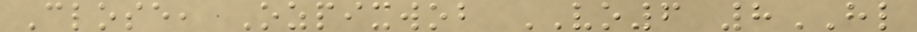Close, Ozpixwob VO6 8HL
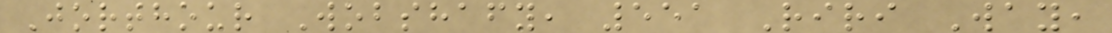Jorthour Wobshafy, 551 Riri Way,
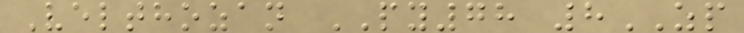Velthozan PY78 8ZP
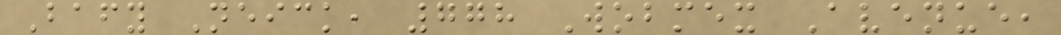Bafy Neick, 778 Wobmex Avenue,
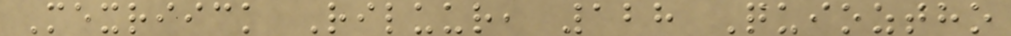Mexriick Riluur, 128 Quioztho
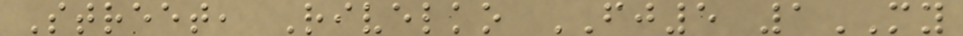Street, Rivelko FJ5 1MY
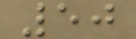50
